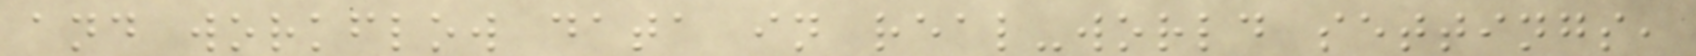and workflow data in real-world settings,
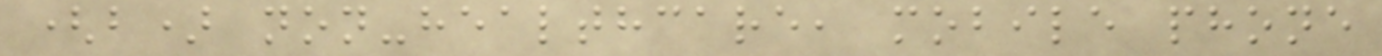(b) non-healthcare, mobile phone
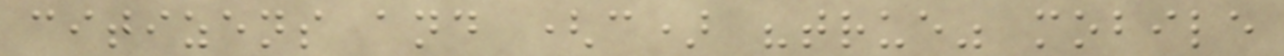citizens and (c) "true" mobile
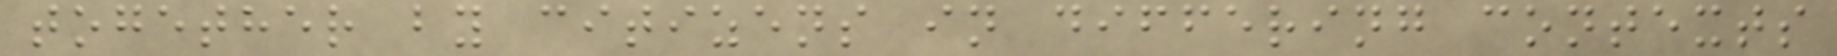together by citizens in differing contexts
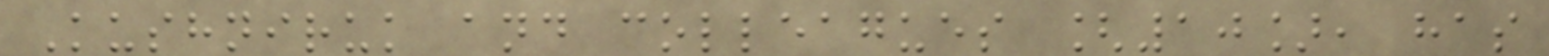Kushniruk and colleagues [10], has
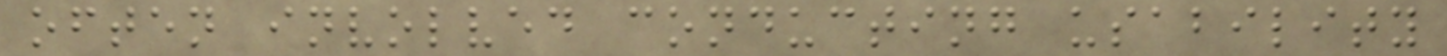often involved conducting usability
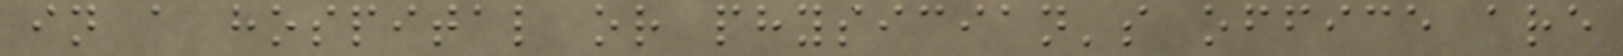in a hospital or physician's office are
